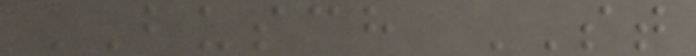BUSCH ST
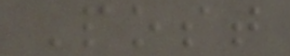Post
